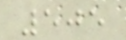505
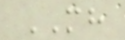MH
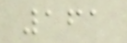161
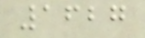1627
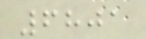6801
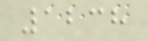1238
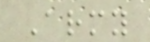Army
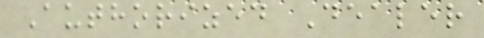Authorized Dealer
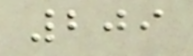209
